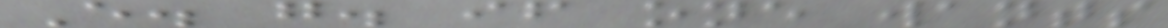E. g. if one wants
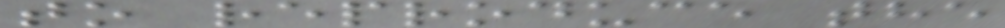to reproduce the
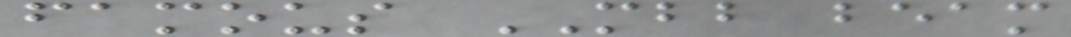famous MBB beam
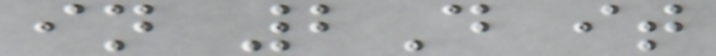in 2D it
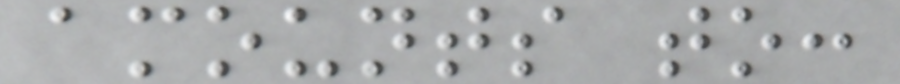amounts to:
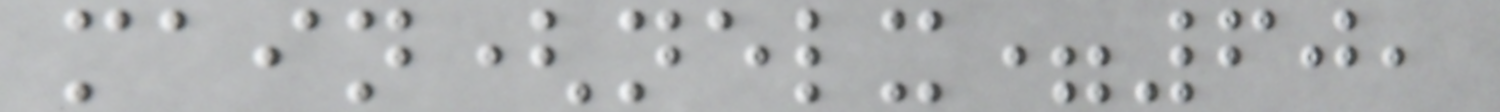main(nelx=60,
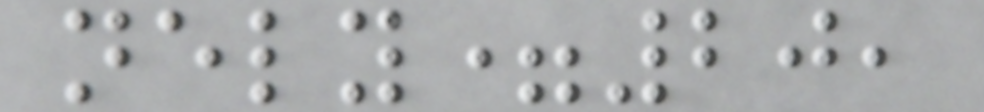nely=20,
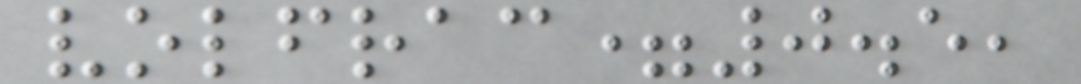volfrac=0.5,
